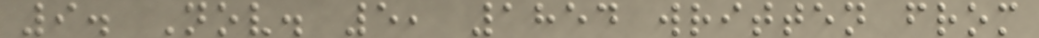9. Nov. 5, 1854 written from
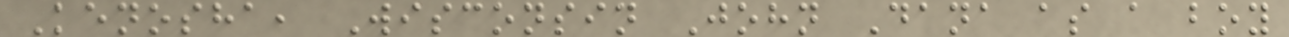Kenosha, Wisconsin John Dana as a boy
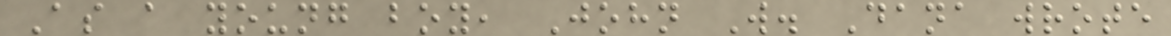As a young boy, John W. Dana wrote
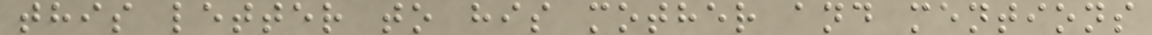this letter to his mother and mentions
